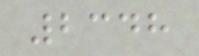2348
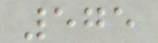575
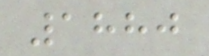1880
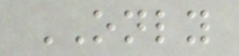ONLY
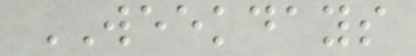WEEKDAYS
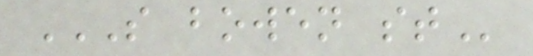S BOWEN ST
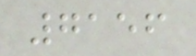7156
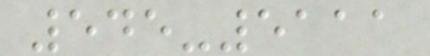545-5111
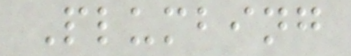Plumbing
